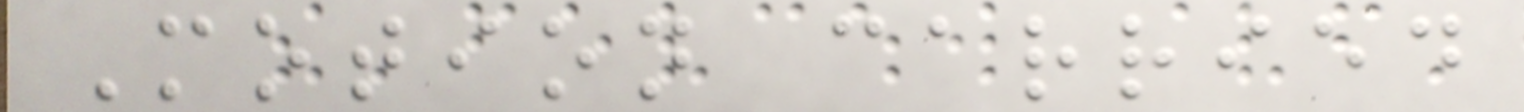Motion carried
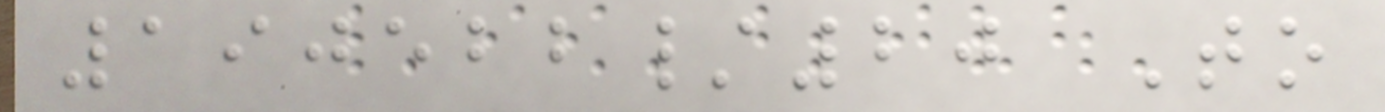190522/20 To
